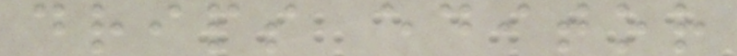drips editor
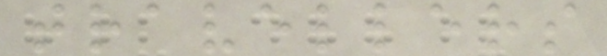travellers
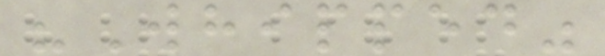"Whipped"
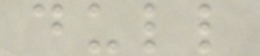dull
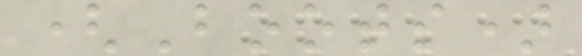(Boots)
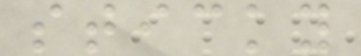sticky
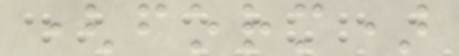(form)
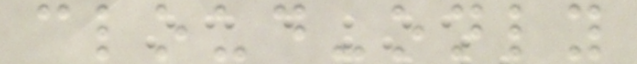cloud-only
